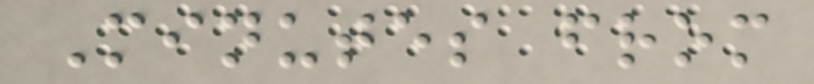Minutes from
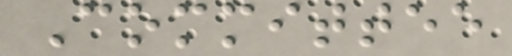Committee
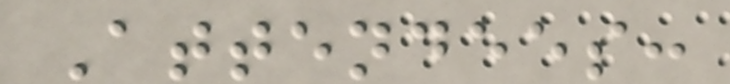Attendees:
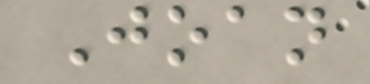Joan
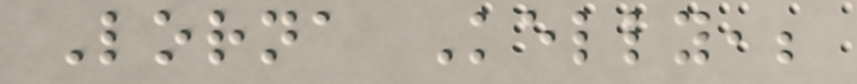Lorna Kelly,;
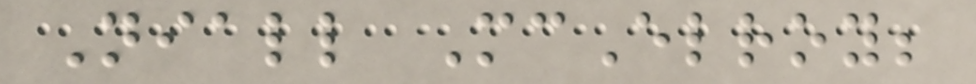Niall McElroy;
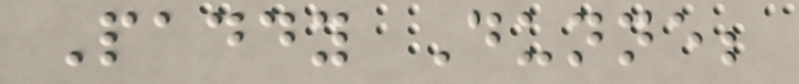Paddy Dunne;
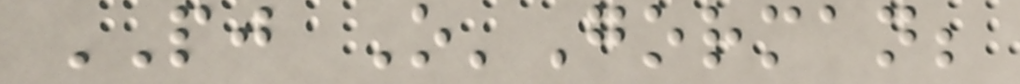PJ O'Gorman;
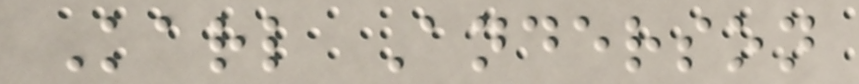Karl Anderson
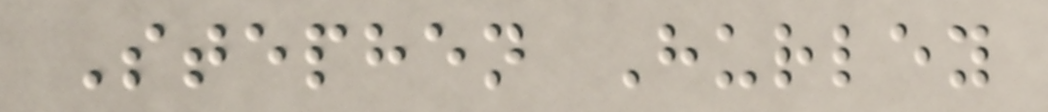Stephen Hurley
